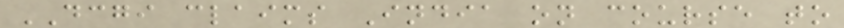DCGI claims India on course to
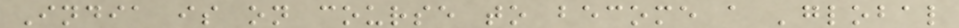India is on course to become a 'global
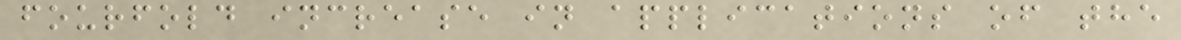fourfold increase in applications of the
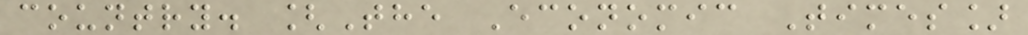country. [The Economic Times]
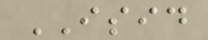ISID
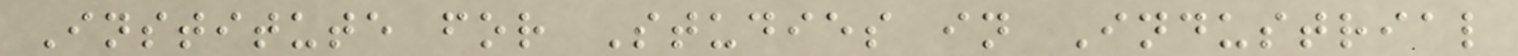Institute for Studies in Industrial
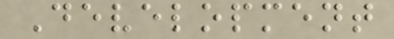Development
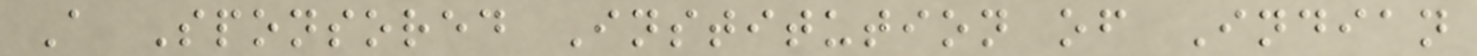A Sponsored Institution of Indian
